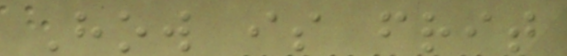How is frit
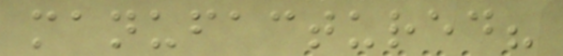manufactured?
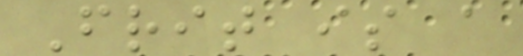Frit is a
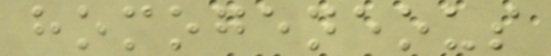homogeneous
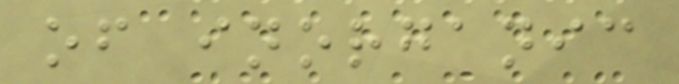of inorganic
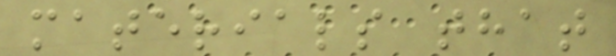materials that
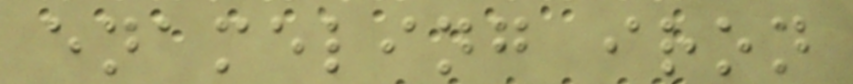enameling iron
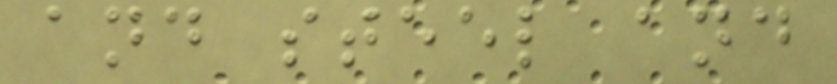and steel and
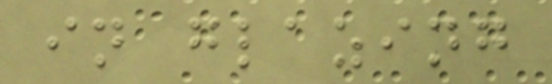in glazing
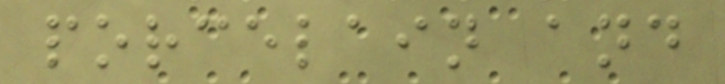porcelain and
